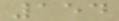154
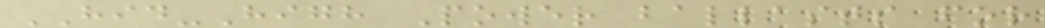HID-High Power ballasts for
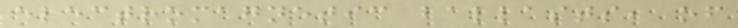electromagnetic ballasts, of
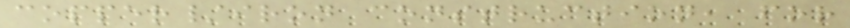copper/iron construction, for
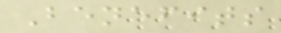Benefits
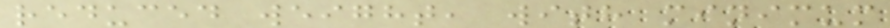reduced weight, with minimum
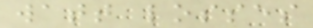watt losses
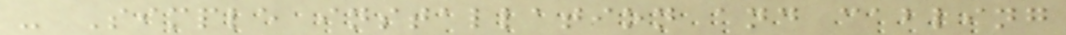- Simple installation and cabling
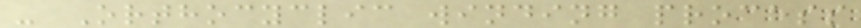- Orthocyclic winding process
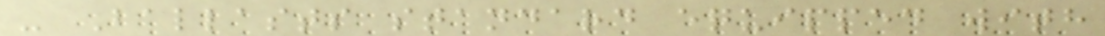- Ballasts standard equipped with
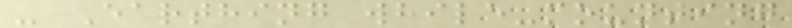- Earthing while-mounting
